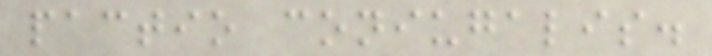pactio coniugalis.
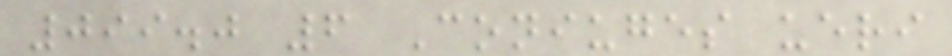099.0 6 Coniuges ueri
